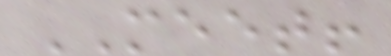MEET!
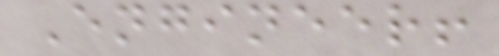Engineer!
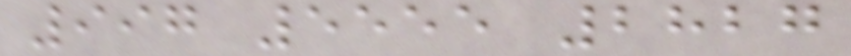997 5555 2827
